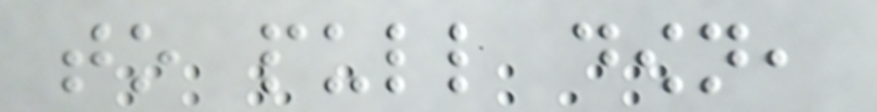to pull down,
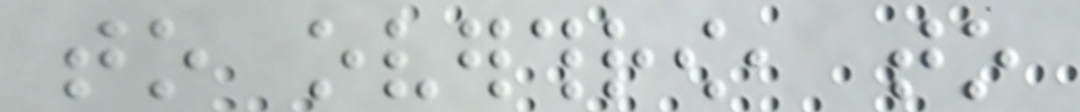to overthrow, to
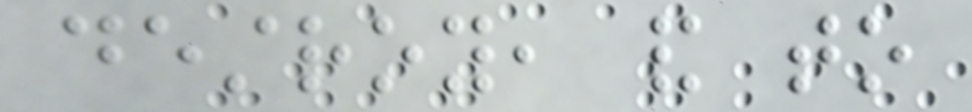destroy, and to
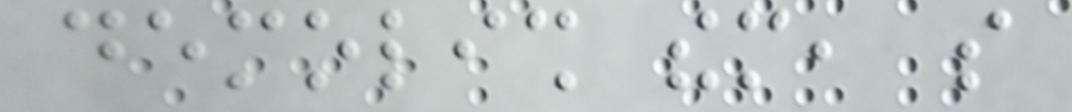demolish them, so
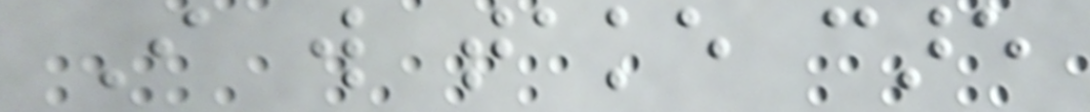I will take care
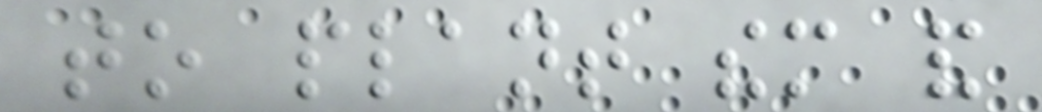to plant them and
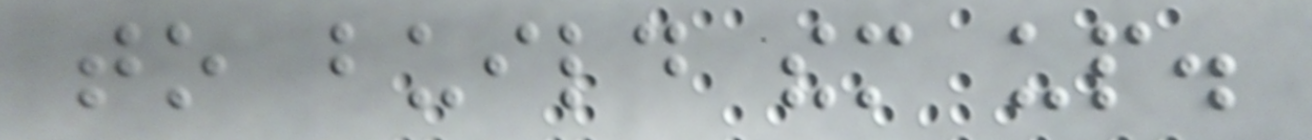to build them up.
